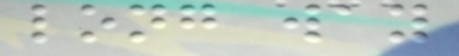long way
